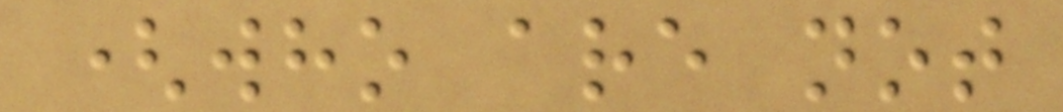(who are not
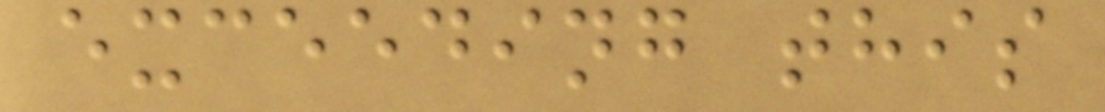exceeding this
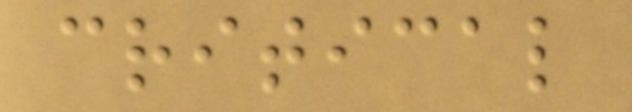critical
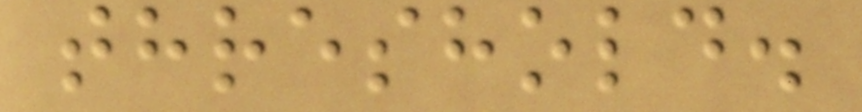threshold.
